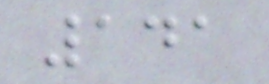141
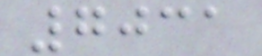7031
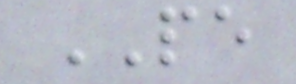PE
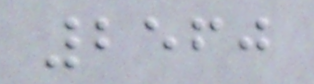2560
